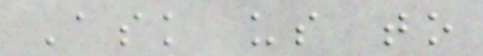Ask us to
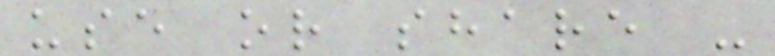use or share -
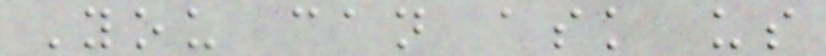You can ask us
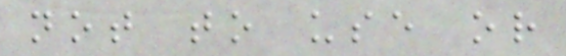not to use or
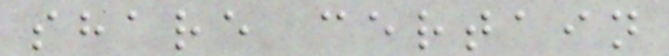share certain
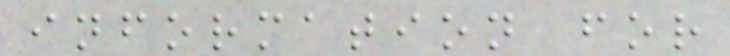information for
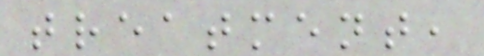treatment,
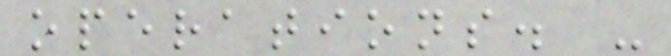operations. -
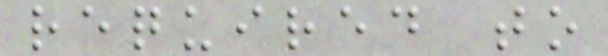required to
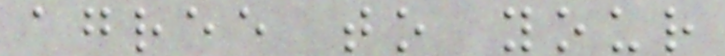agree to your
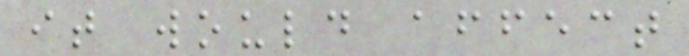it would affect
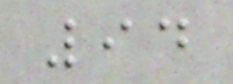94
